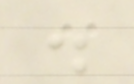.
